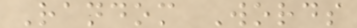Random Words
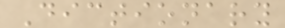Dictionary
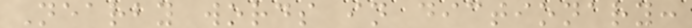Nearby words in dictionary:
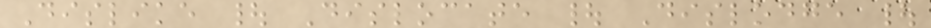Dislike | Dislocate | Dislodge |
